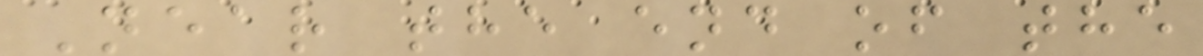Near the end of the
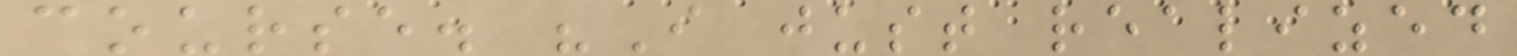course. "I just realized
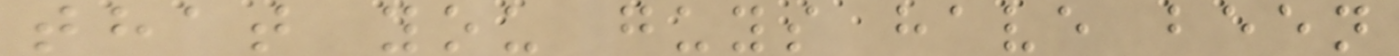that you guys have been
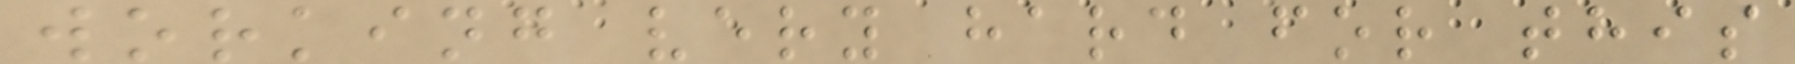working very hard for this
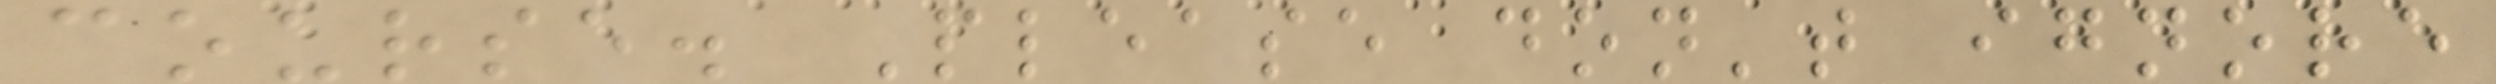course. Please don't ignore
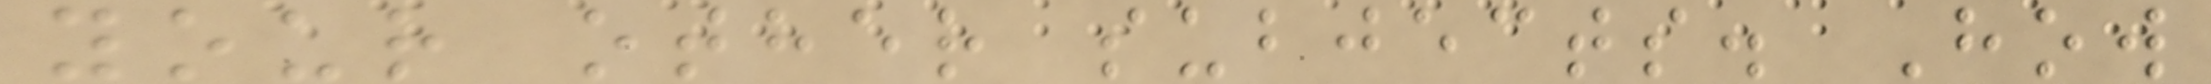your other subjects. How
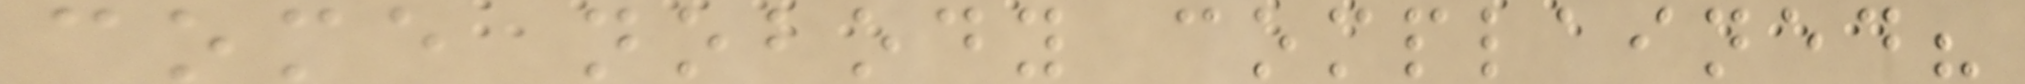come nobody complained?
